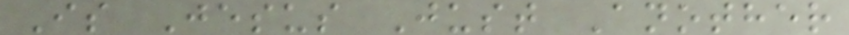Is Jesus Just Another
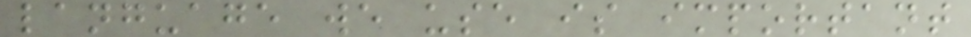language we use is important
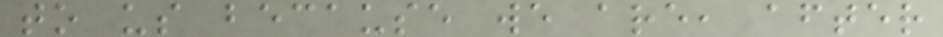to us because we are, after
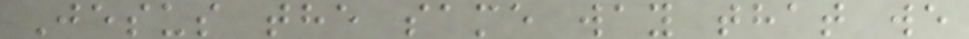Jesus the same way that we
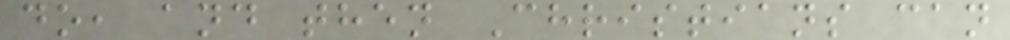do, and then Christians can
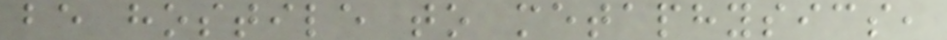be hostile to metaphysics,
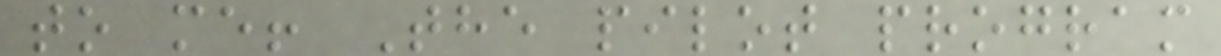to me! The pilot program
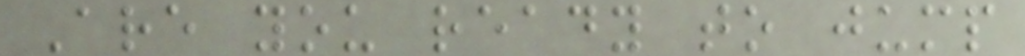Are you ready to jump
